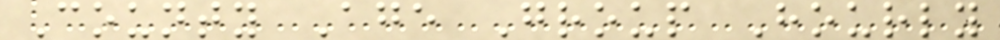County Age Group Hourly
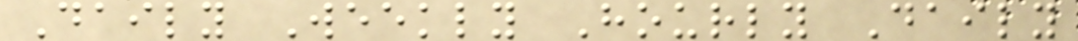Daily Weekly Hourly Daily
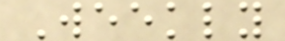Weekly
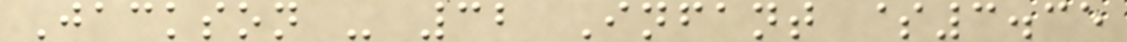Jackson - 32 Infant $3.35
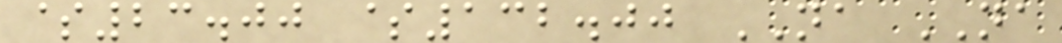$23.00 $132.00 NA NA
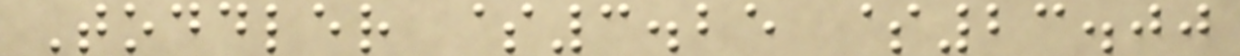Toddler $3.25 $23.00
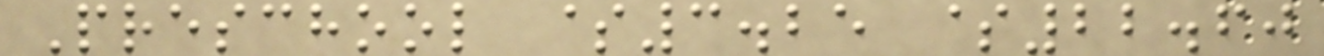Preschool $3.25 $22.60
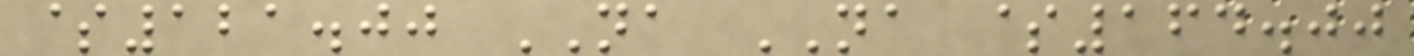$121.00 NA NA $164.00
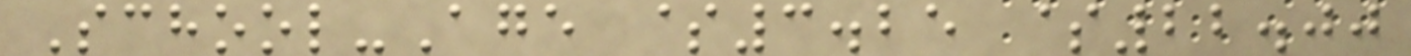School-Age $3.25 $22.00
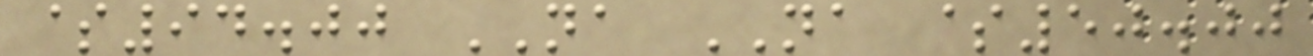$94.00 NA NA $50.00
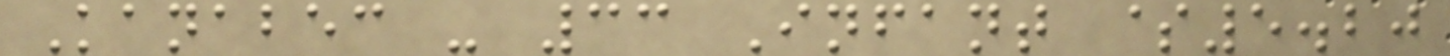Kanabec - 33 Infant $5.20
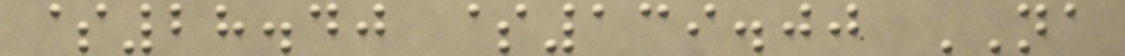$28.40 $139.00 NA
